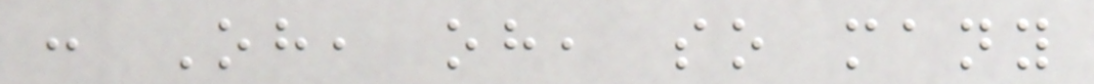: Oh, oh, so many
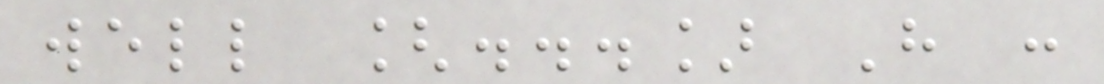well [...] H :
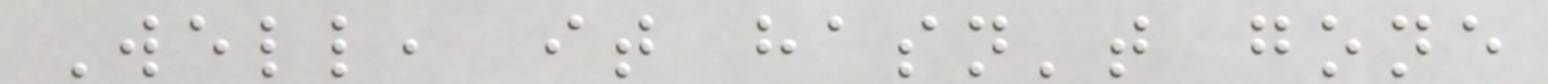Well, it hasn't gone
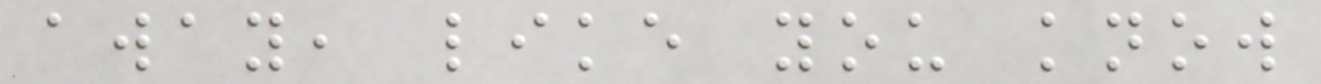away, like you know
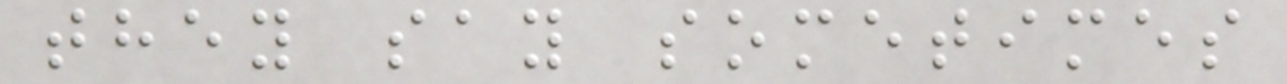they say sometimes
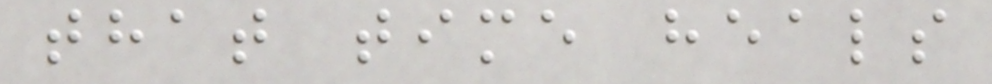that time heals
